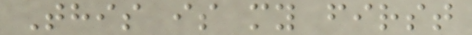This is my first
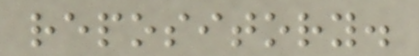repository.
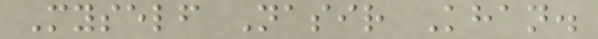Myself Nasir Khan.
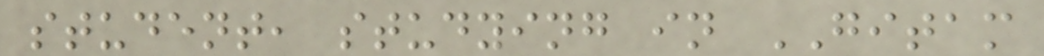student, studying in GITAM
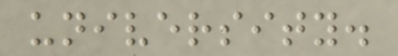university.
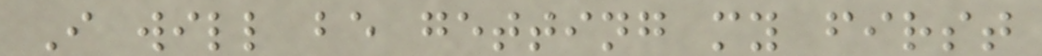I will be getting my first
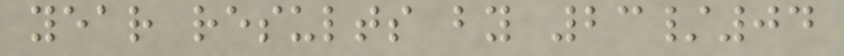year results by 23/04
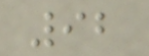92
